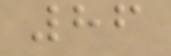86
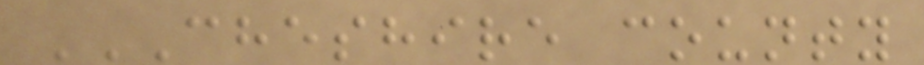CHESHIRE COUNTY
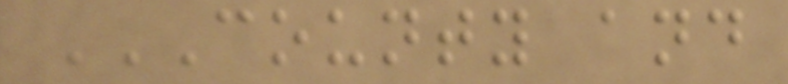COUNTY AND
